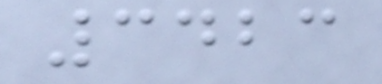3423
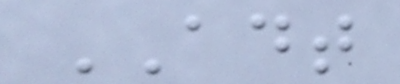ADT
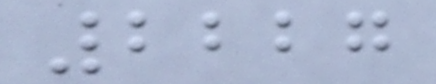2227
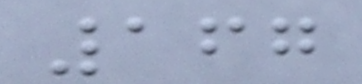167
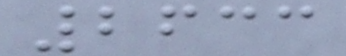2633
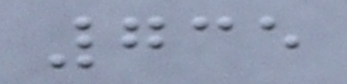735
